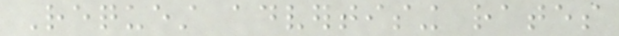Request advertising rates
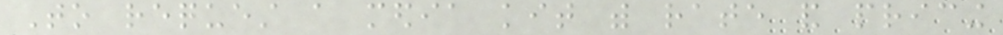To request a media kit with rate and pricing
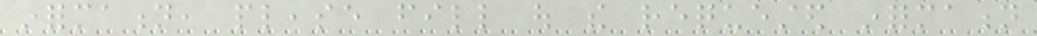information, please fill out the requested information
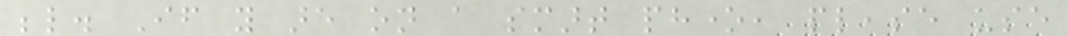below. If you are on a smart phone, please use
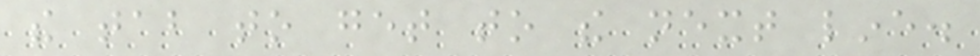the tab to get to the next line.
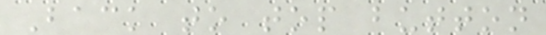Back to top button
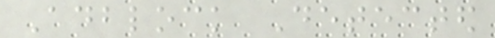Adblock Detected
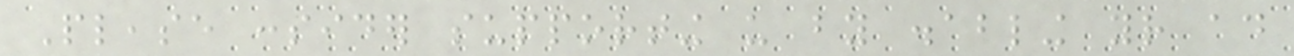Please consider supporting us by disabling your ad
